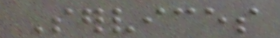Services
